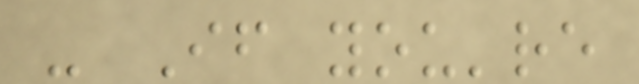- If you're
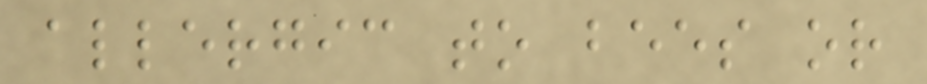allergic to bees or
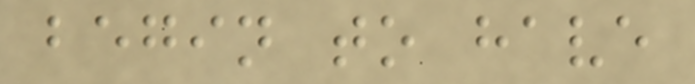begin to have
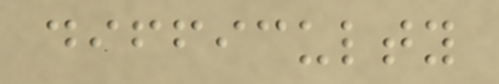difficulty
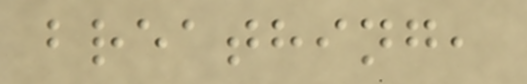breathing,
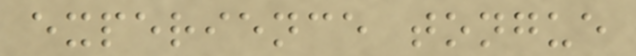experience tongue
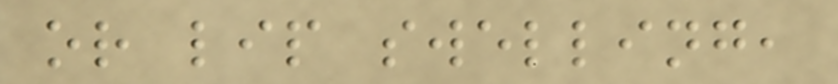or lip swelling,
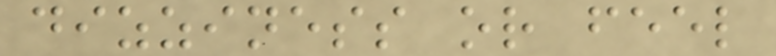dizziness or feel
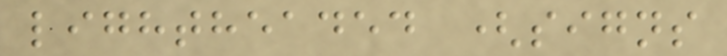lightheaded (signs
